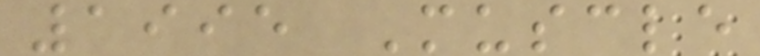1995 Muscle
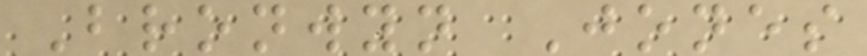Bronwyn Jones
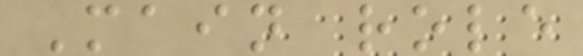Main role
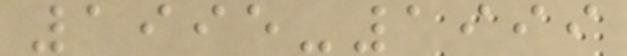1995-1999
